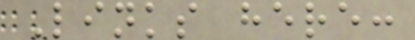Links here:
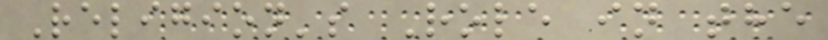Religion's Role in the
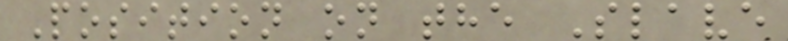Position on the Slave
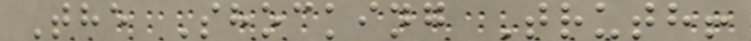The Shocking Truth!
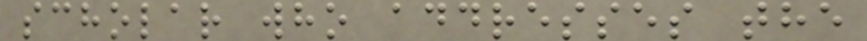scholar who addresses the
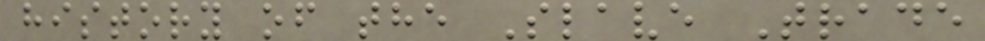history of the Slave Trade
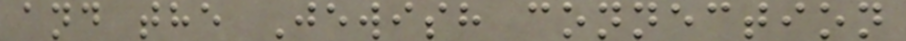and the Jewish connection
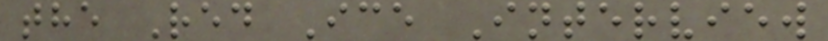the Red Ice Interview
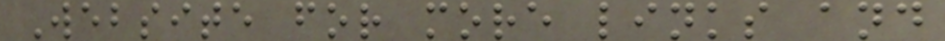Website for more links and
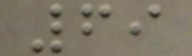69
